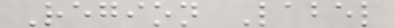Region Label
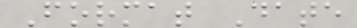Format Date
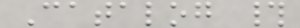Catalog #
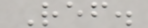Ref.
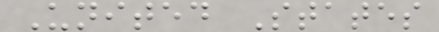United States
